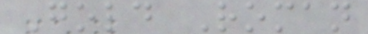Gold Roman
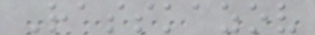Rasskazov
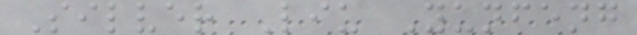Silver Liu Yunfeng
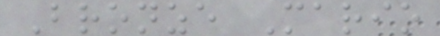Bronze Mario
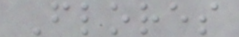Flores
